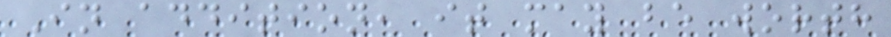In addition, it may be worth
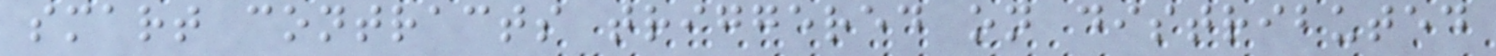smart contracts triggered on distributed
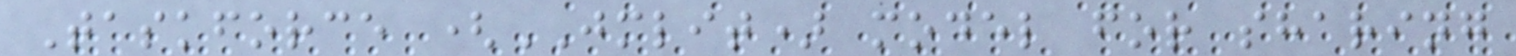Taskforce (JMLIT) model for sharing
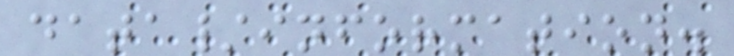data/information.
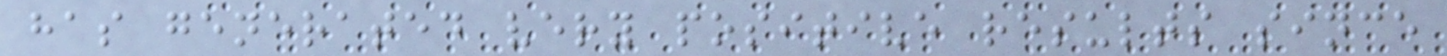has generated very positive results since
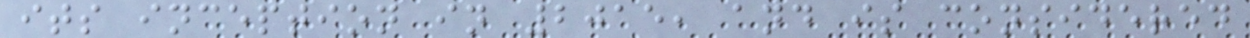its inception in 2015, and is considered
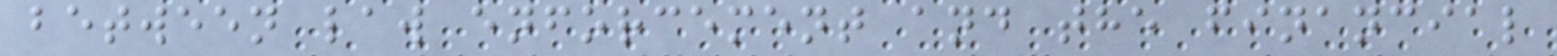between law enforcement and the financial
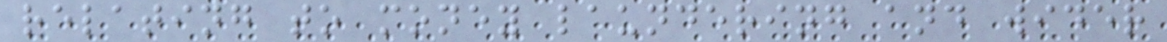relating to money laundering and wider
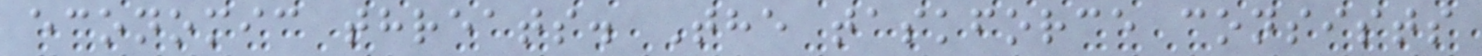economic threats. The taskforce consists
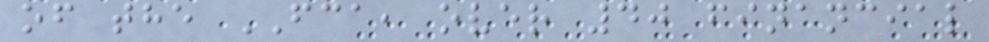of the FCA, over 40 financial
